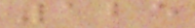125
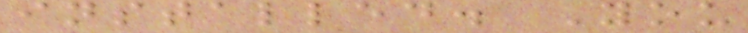installed. You
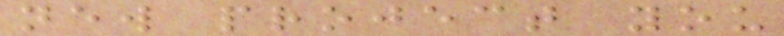new project you
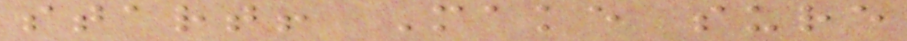start! Make sure
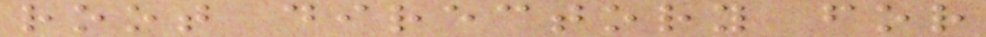root directory for
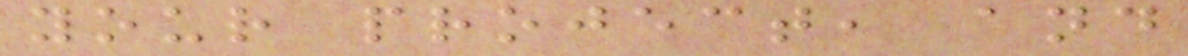your project, and
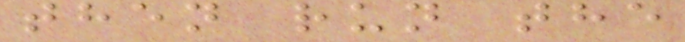then run the
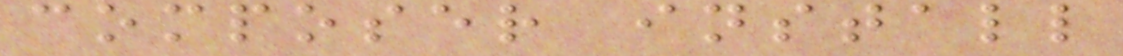composer install
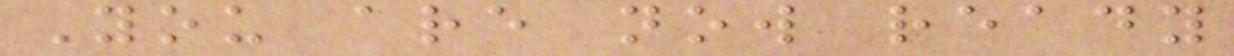You are now ready
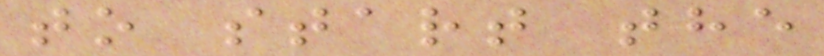to start the
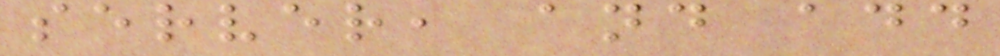server, and add
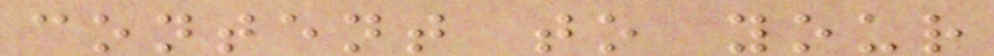content to your
